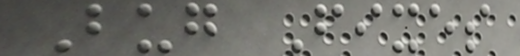Bug Fixes
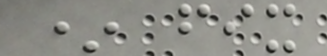* fix
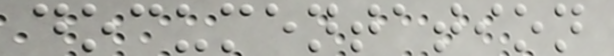documentation
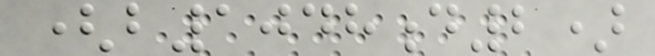(b1048d2)
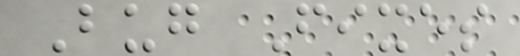Bug Fixes
